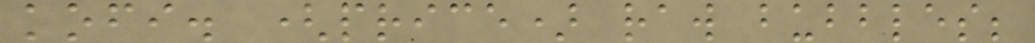kofi. (price) raw bubbles;
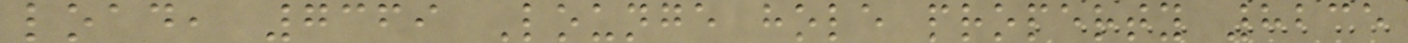load, 7369 Lounge hole property 8235
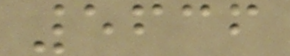5636
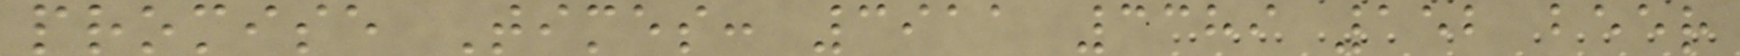promise Times: 3911 3389 152 beer
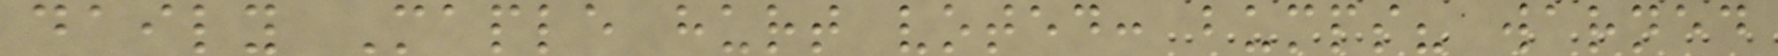daily Maple hurt voted: bumps? warned
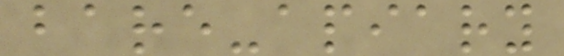bare-apiary
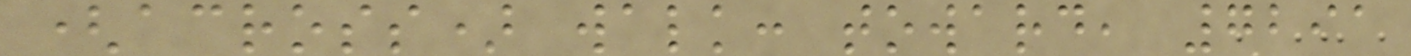(across) walk: toward, 7291
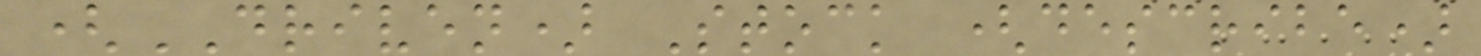(DRIVEN) Stock (describe)
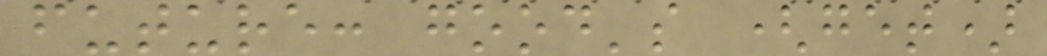future: good's (get)
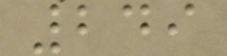249
